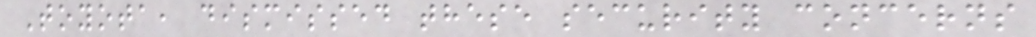Toyota, dismissed these security concerns
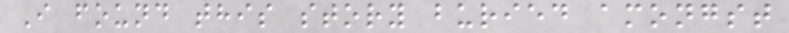I found this story buried amongst
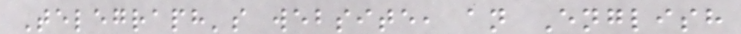Telegraph's website, an English
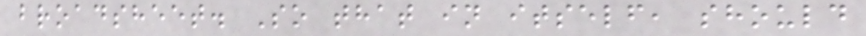broadsheet. So that in itself, should
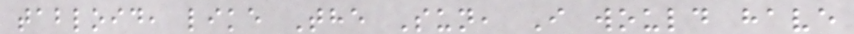tabloid, like The Sun, I would have
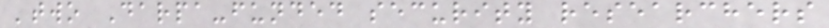'two Darpa-funded security researchers
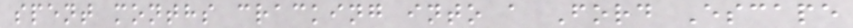spent months cracking into a Ford Escape
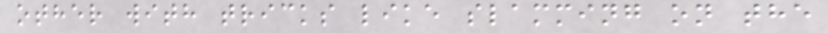other with tricks like slamming on the
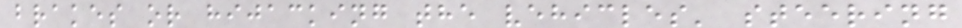brakes or hijacking the vehicles' steering
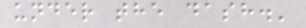under the dash.'
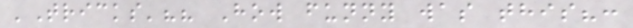'Tricks'?? How funny was this?:
